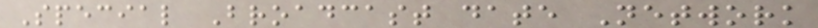Special Broadcast date Network
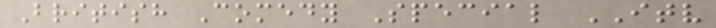British Comedy Special ITV
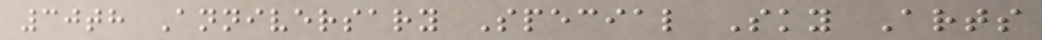30th Anniversary Special Sky Arts
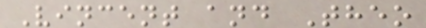Vincent and Theo
